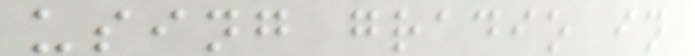using gradio in
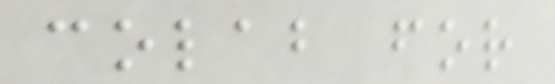colab for
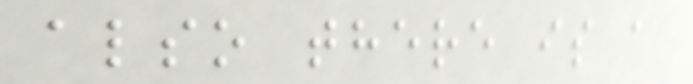also there is a
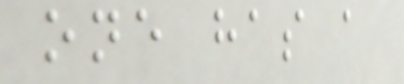one has a
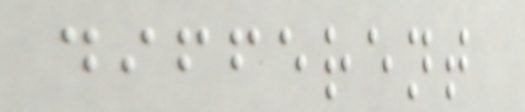different
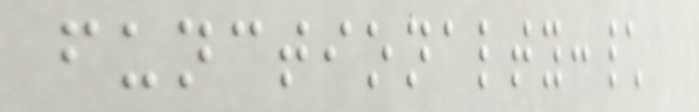functionalty:\
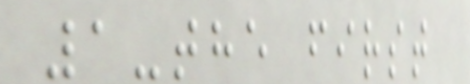1-the first
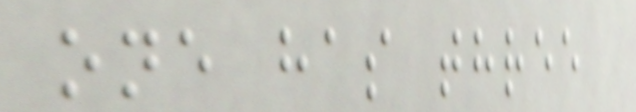one has three
